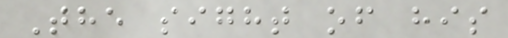The sight of his
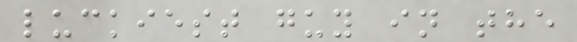luckiest guy in the
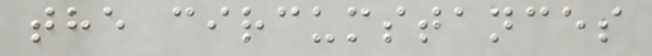the circumstances
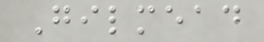Gilmead
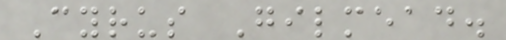Cyrus Gilmead.
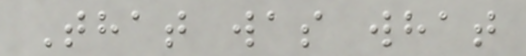That was what
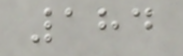184
